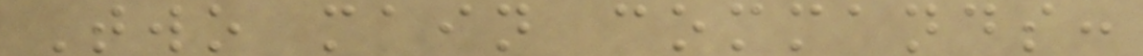Two main commands:
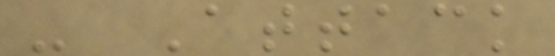- Attack
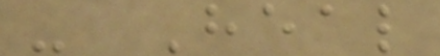- Heal
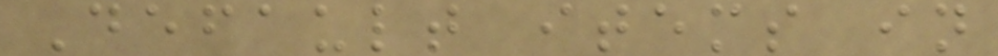Default items in
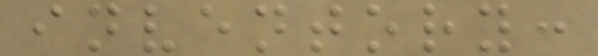inventory:
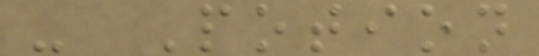- Potion
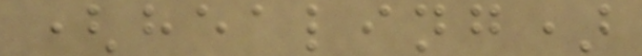(healing)
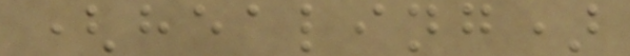(healing)
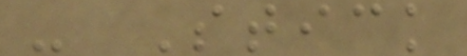- Stick
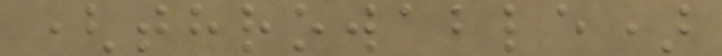(throwable)
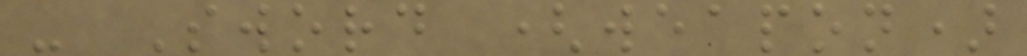- Sword (weapon)
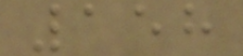158
